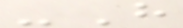-H
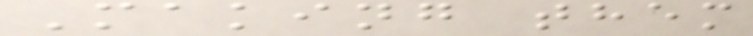Making them
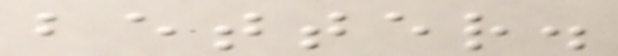better.
